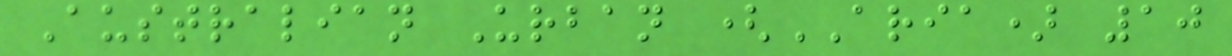Australian Urban (ARIA) 10
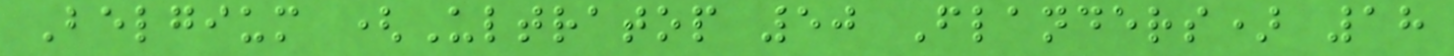Belgium (Ultratop 50 Flanders) 18
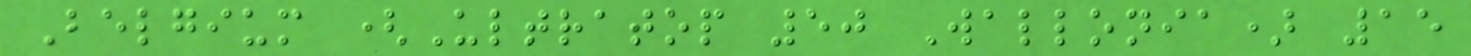Belgium (Ultratop 50 Wallonia) 15
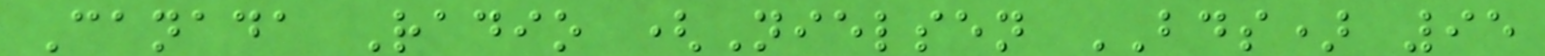Canada Radio (Nielsen BDS) 95
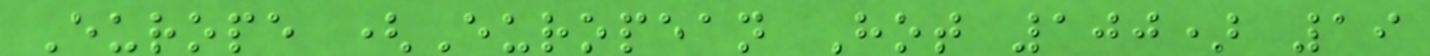Europe (European Hot 100) 19
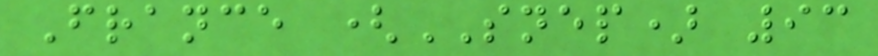France (SNEP) 93
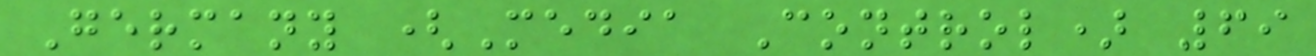Germany (Media Control) 69
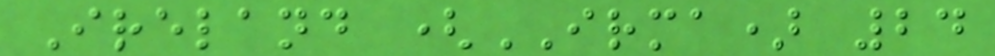Ireland (IRMA) 24
